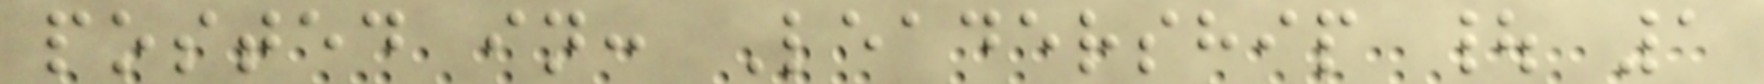posted in: Leadership | 1
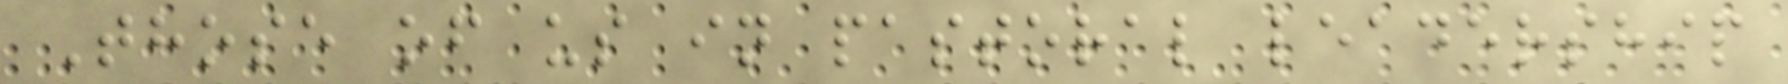Those of us in pastoral leadership
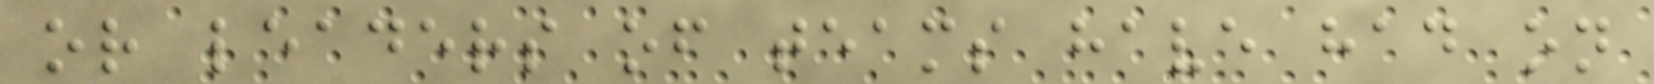or leaders of teams have had on
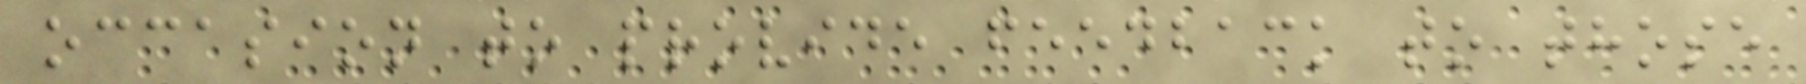occasion to provide feedback to those
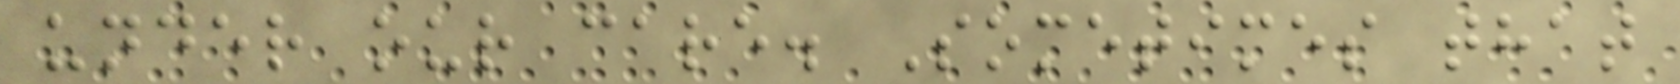under our care. Sometimes that
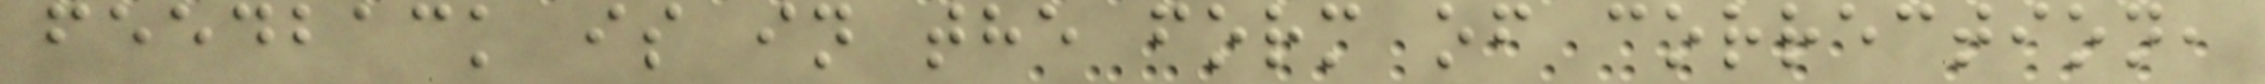feedback is in the form of correction,
